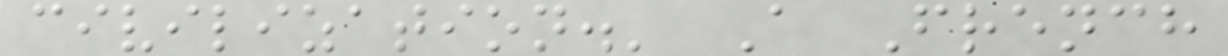civilization.' A French
